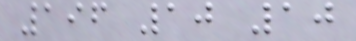196 10 10
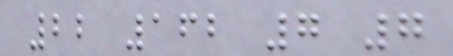22 162 7 7
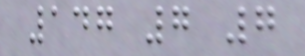147 7 7
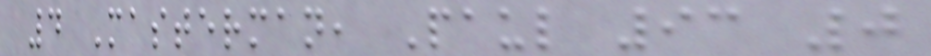4 Masterman, Paul 93 0
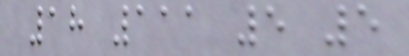18 111 5 5
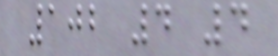102 4 4
